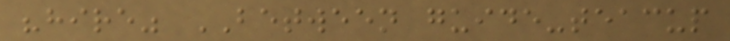"hire" BETWEEN guide-teacup
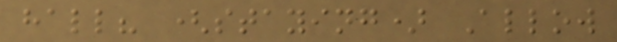hall? (staying) Allow
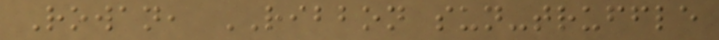Rowan, RIBBON sun-truffle
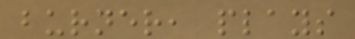burner, plays
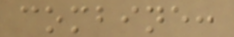combine:
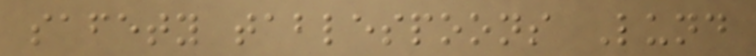safety tablespoons Lund
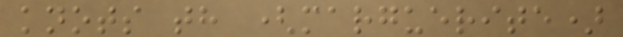knots th (marguerite)
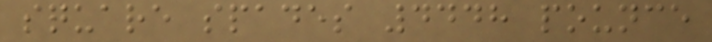square spades 4448 pounce
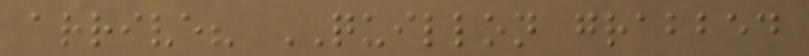arrive? QUILLON grabbed
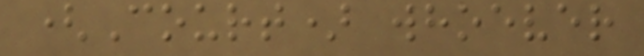(Court) whoever
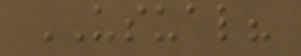USUAL?
